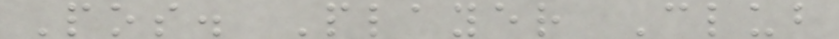Pos. Player Club
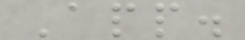App.
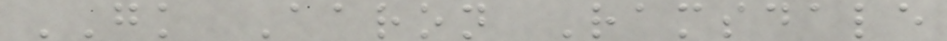GK Aaron Ramsdale
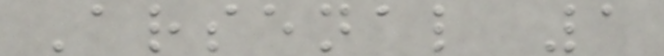Arsenal 1
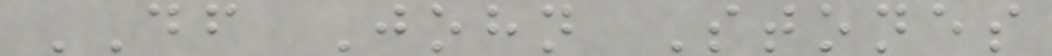DF John Stones
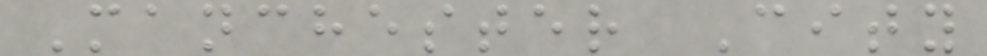Manchester City
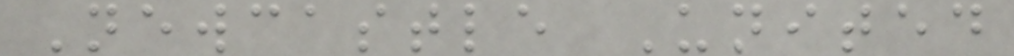Newcastle United
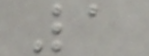1
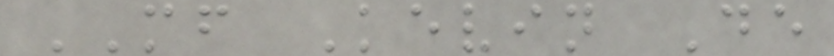MF Kevin De
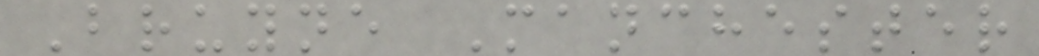Bruyne Manchester
